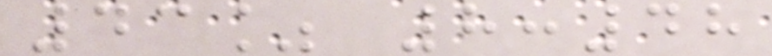43% 8:48
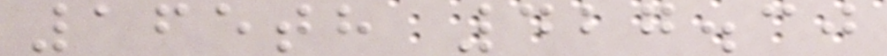165th 427.30
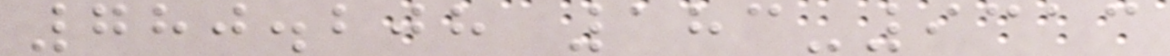780.208 183-9313
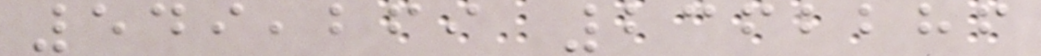549,269 2362286
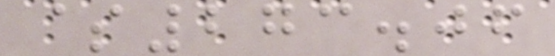$273.06
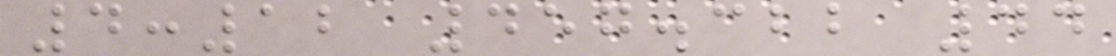4:12 457.322 44
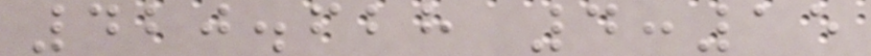420.628 4:15
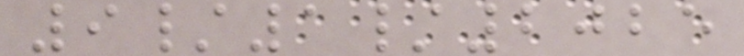9/1/2025
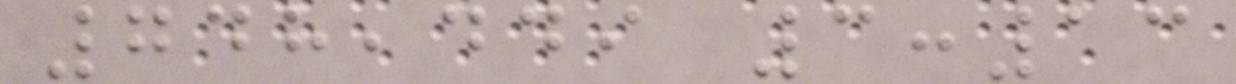748,449 3:13
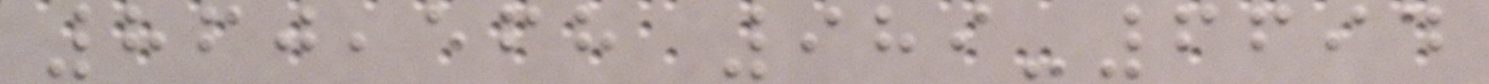860,568 989-6694
